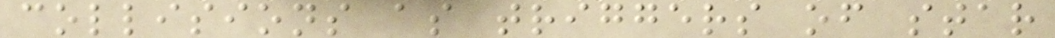collisions as triggers of star
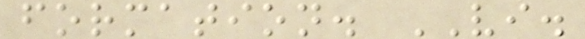formation. VI.
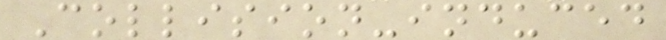Collision-induced
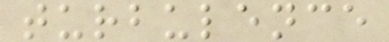turbulence
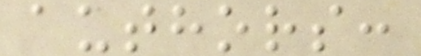authors:
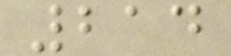214
